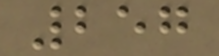257
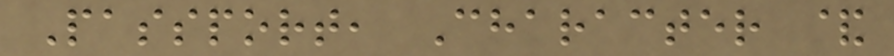Passport, Character &
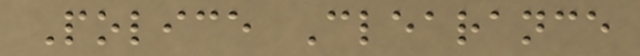Police Clearance
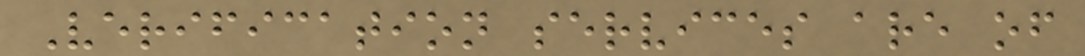Verification services are of
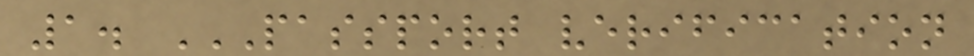1. PASSPORT VERIFICATION
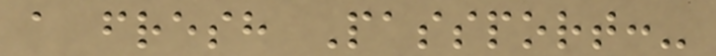a fresh Passport:-
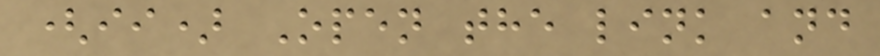(ii) Open the link and
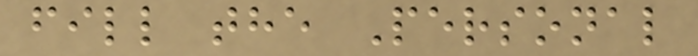fill the Personal
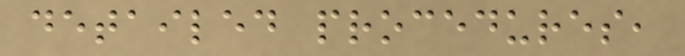detailed procedures,
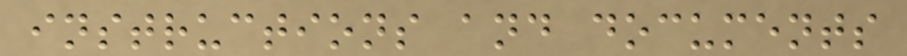instructions and documents
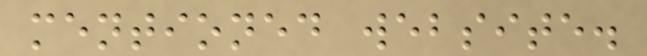mentioned website.
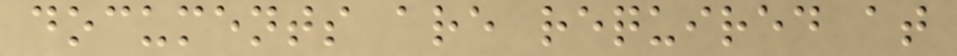documents are required at
